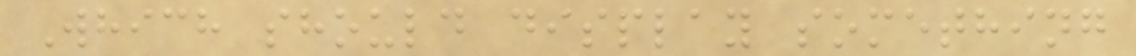Which should display something
